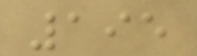195
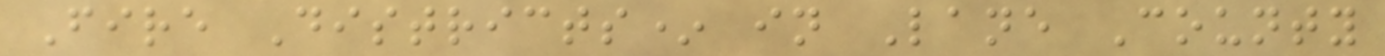Fire Districts* in Lane County
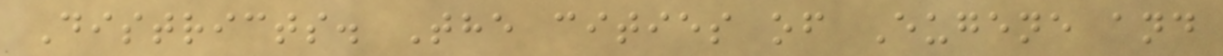Districts. The cities of Eugene and
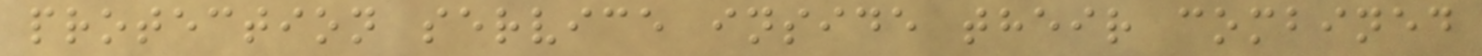protection service inside their combined
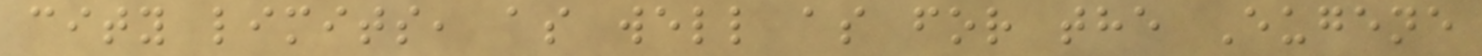city limits, as well as for the Eugene
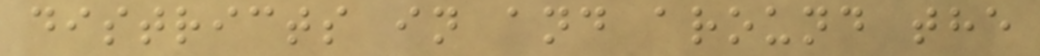districts in and around the
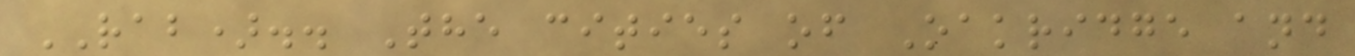RAB).. The cities of Oakridge and
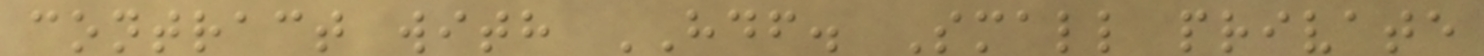contract with HDF. Small private
